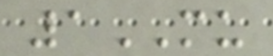1MU
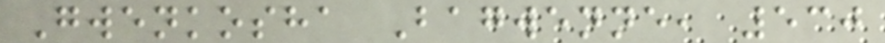Gwenkosha Bagwenne, 530
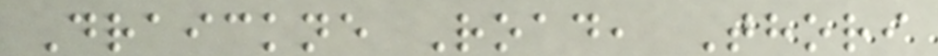Draickne Road, Thori
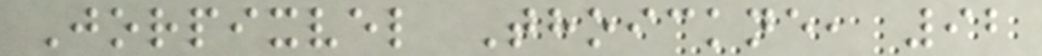Jorpixvel Thoickne, 92
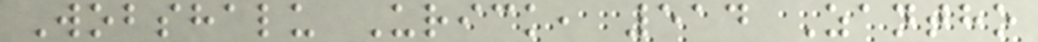Wobshalu Urick, 514 Zantho
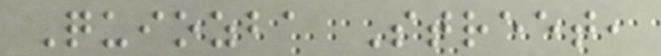Quiozba Street,
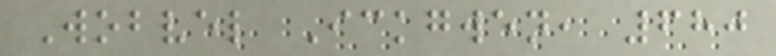Wobvel Ickgwen, 680
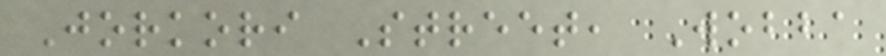Jorkori Street, Wobba
